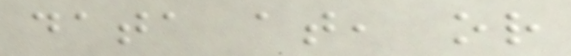data at, or
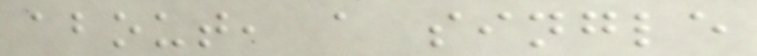about, a single
